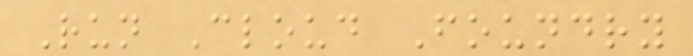Run Cloud Foundry
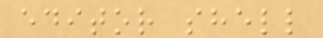editor shell
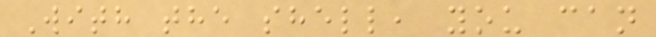With the shell, you can
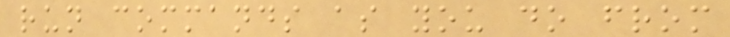run commands as you do from
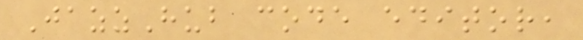JazzHub code editor,
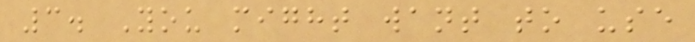3. You might want to use
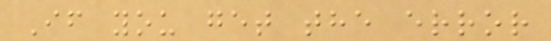If you get the error
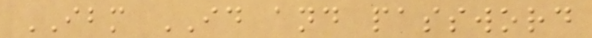IBM ID and password
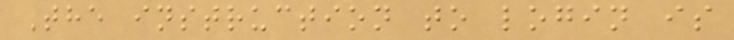The instruction to login is
